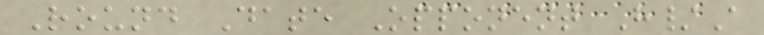Round Date Opponent H/A
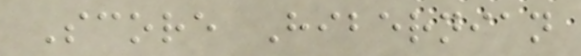Score Hibernian
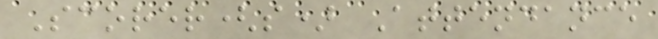Scorer(s) Attendance
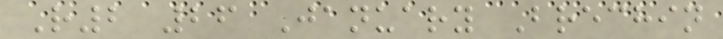R2 26 January Brechin
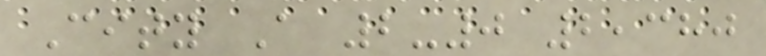City A 2-0 2,380
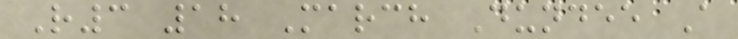R3 18 March Dundee A
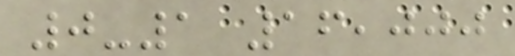0-1 16,000
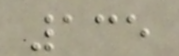135
